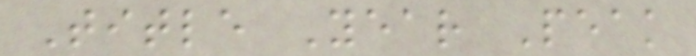Title Year Peak
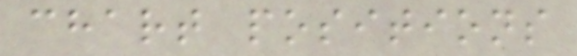chart positions
